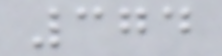374
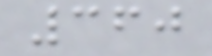360
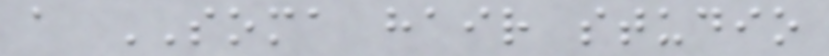a SOMA hair studio
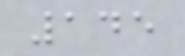145
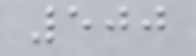500
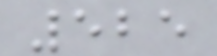525
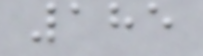185
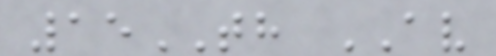15TH AV
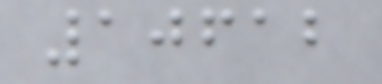10612
